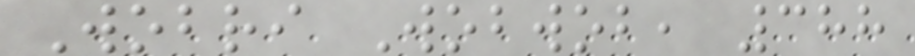Wobri Wobwob, 388
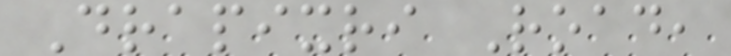Drapixri Road,
